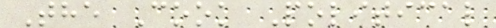The Cook Political
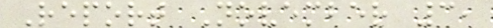Report November 3,
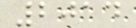2014
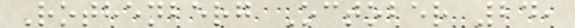Rothenberg October 24,
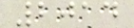2014
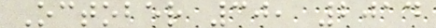October 30, 2014
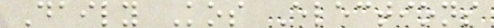Daily Kos Elections
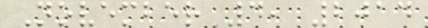November 4, 2014
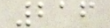216
